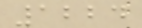1224
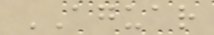AGUAR
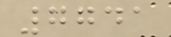7741
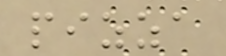pizza
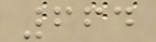664
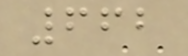662
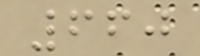660
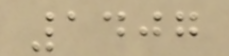1407
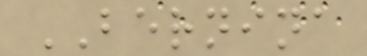BERNINA
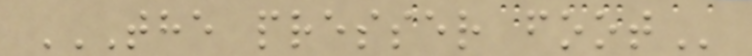THE PRESSER FOOT
